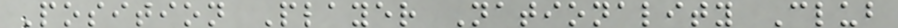Position Player Nationality Club
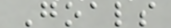Goals
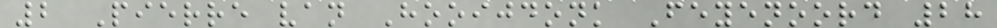2 Pierre van Hooijdonk Feyenoord 28
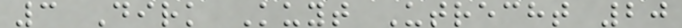3 Dirk Kuyt Utrecht 20
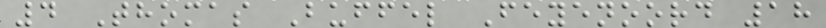4 Thomas Buffel Feyenoord 18
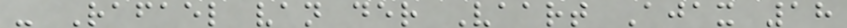- Rafael van der Vaart Ajax 18
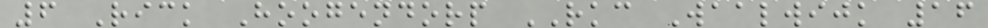6 Rick Hoogendorp RKC Waalwijk 16
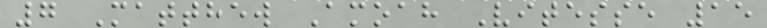7 Matthew Amoah Vitesse 15
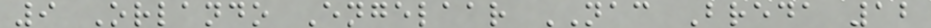9 Orlando Engelaar NAC Breda 12
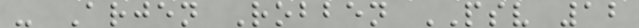- Arjen Robben PSV 12
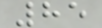85
